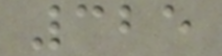325
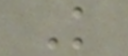K
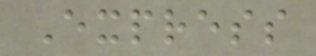Express
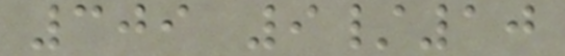309 9/10
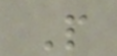P
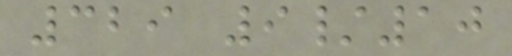329 9/10
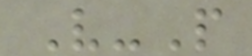V-P
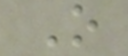O
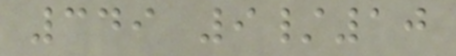349 9/10
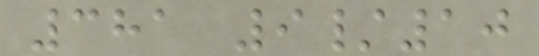381 9/10
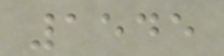1545
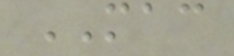MAC
